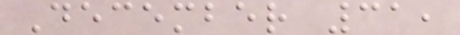December 31,
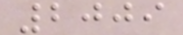2009
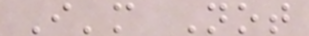I'm Not
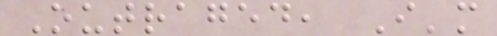Outraged, I'm
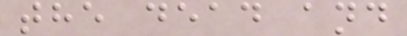the dead and
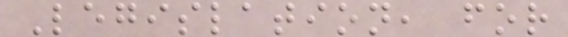Legislation, for
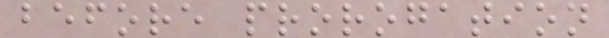before prorogation
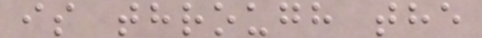is through the
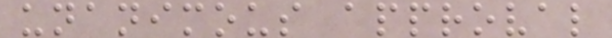unanimous approval
